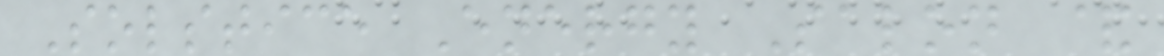Solstice Energy Salon &
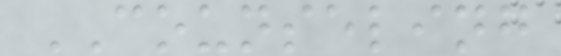COUNSELING
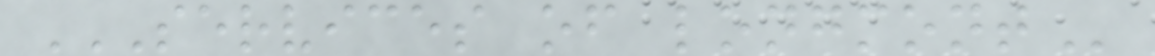SERVICES OF LONGMONT
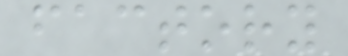factory
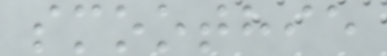smoothie
